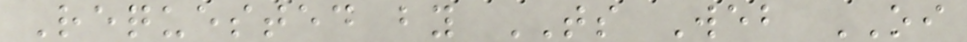Requested by TS Web OI
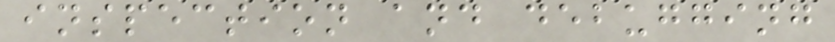inspection and debugging
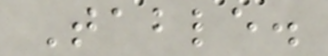Table.
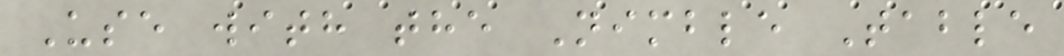Use with the Nimble Table
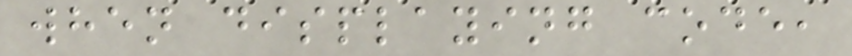when displaying code,
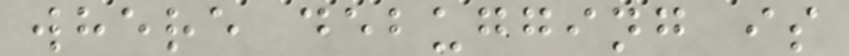where debugging is
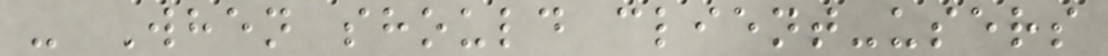- When should client-users
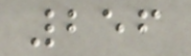256
